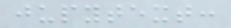jupytext:
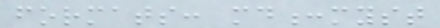formats: md:myst
